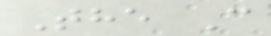The C
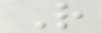R
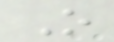O
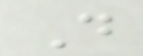D
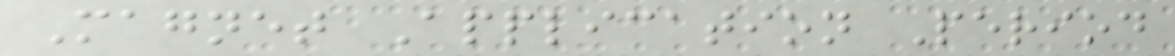Magnet Application Period
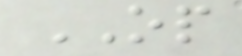OP
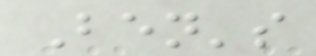Ben's
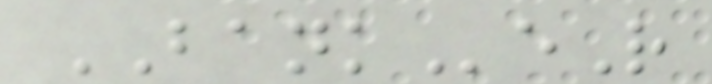BANKeR
